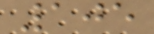105
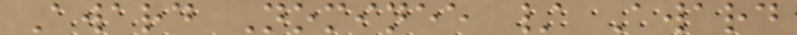Award Nominee / Award
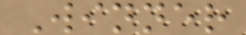Winner
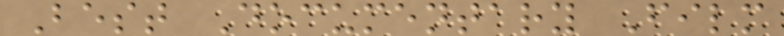Best Documentary Film
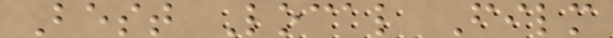Best Local Film
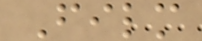Film
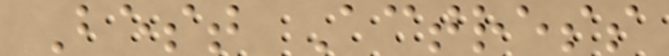Best Actress
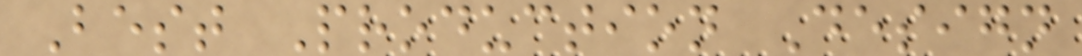Best Production Design
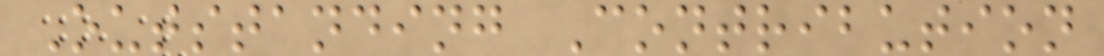Outstanding Contribution
